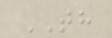TH
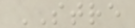STRE
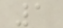1
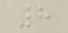8
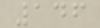146
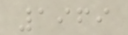1969
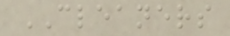CLEANERS
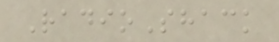RadioShack
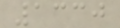1330
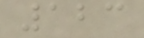123
